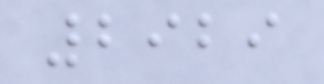2929
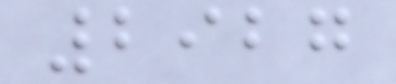2927
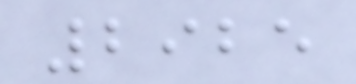2925
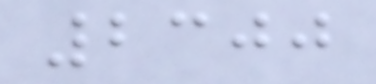2300
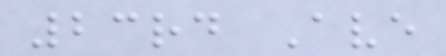23rd Ave
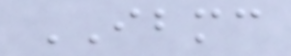IBMC
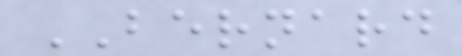BERNARD
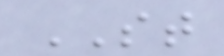ST
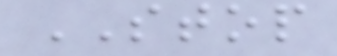STOP
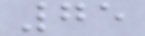75
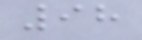98
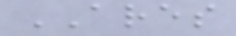ARES
